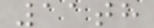11th
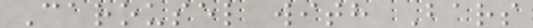Carousel with Bars
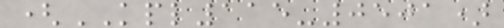(KPL115-0501)
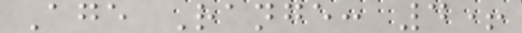Age Range: 4+
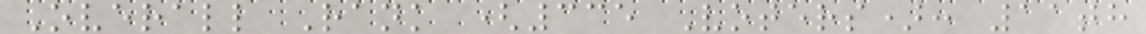Overall Rank (335 Voters): 11th
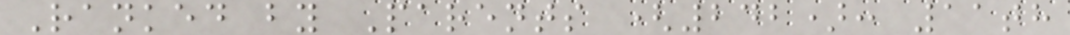Ranked by Parents (242): 11th
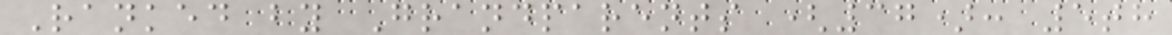Ranked by Grandparents (37): 5th
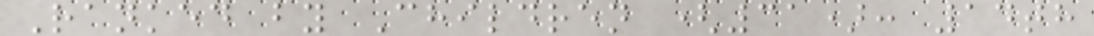Ranked by Children (31): 14th
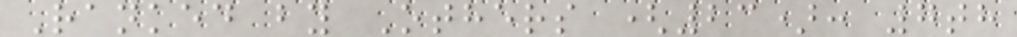Ranked by Others (23): 7th
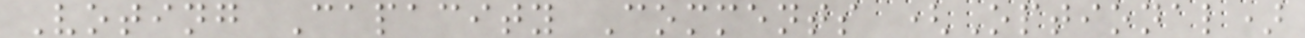Voting Capacity Comments (Optional)
